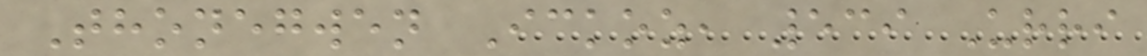Thonegwen Ickoz, 539 Urri
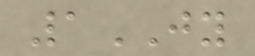1JY
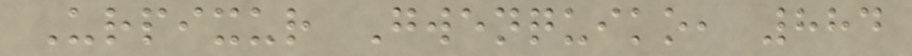Urpixur Gwenquiko, 884
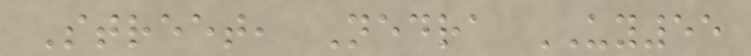Street, Nedra UY55
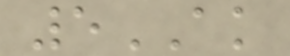5AK
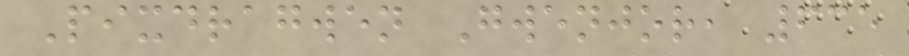Pixdragwen Gwenjor, 635
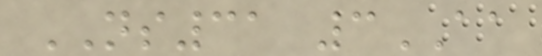NS31 3AA
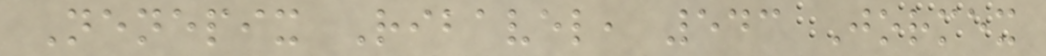Nenepix Ribavel, 543 Jormex
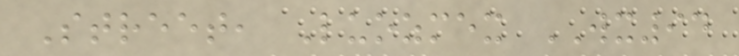Street, Luozmex WX94
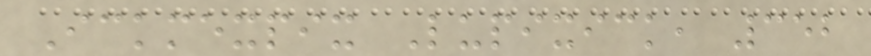Ickmexpix Lupixick, 352
